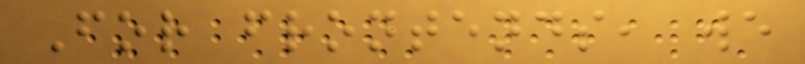For frontends, we
